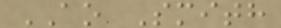AO Smith
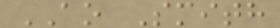AO Smith
